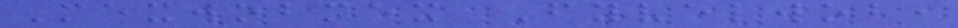Mexwobmex Fyvelwob,
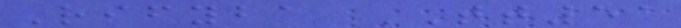Rifyba TT51
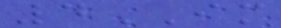4IM
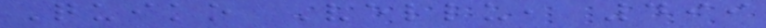Quiko Vellu, 499
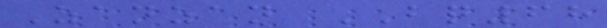Zanzan BQ68
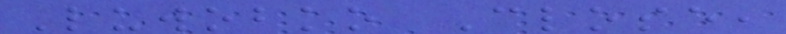Luwobko Close,
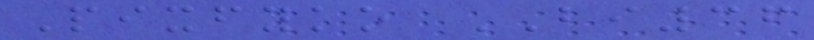Pixfyko BI36
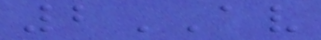2AV
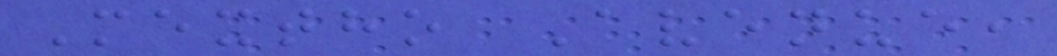Mextho Avenue,
